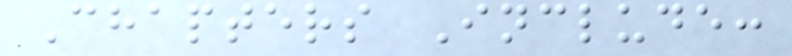Chapters Include:
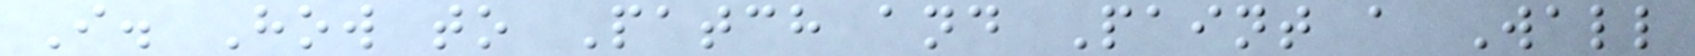I. How to Patch and Paint a Wall
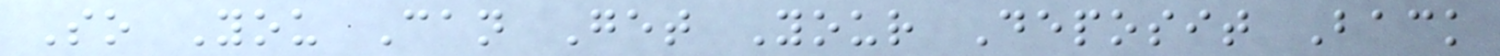So You Can Get Your Deposit Back
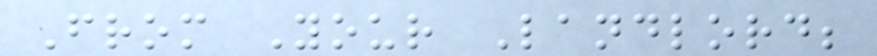From Your Landlord;
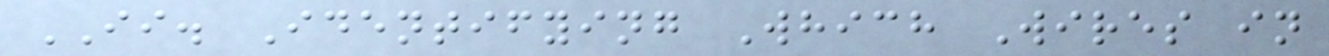II. Identifying Which Wires in
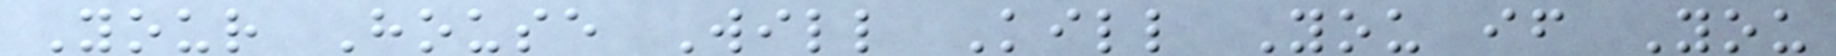Your House Will Kill You if You
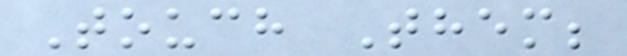Touch Them;
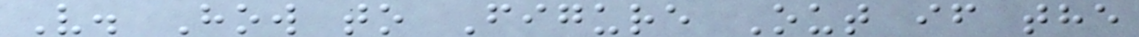V. How to Figure Out if the
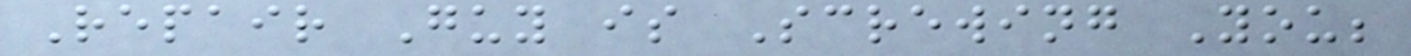Repair Guy is Screwing You;
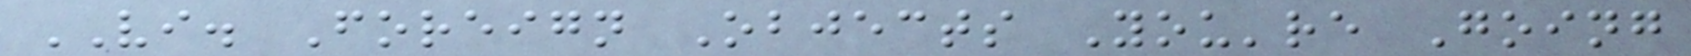VI. Foreign Objects You're Going
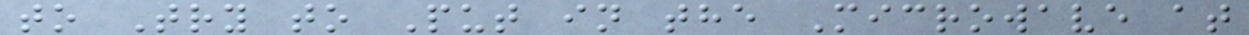to Try to Put in the Microwave at
